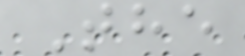The
